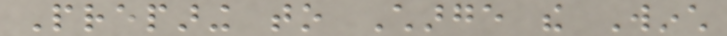Preparing to Charge the Winch
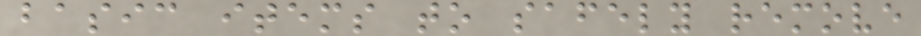basic items to safely remove
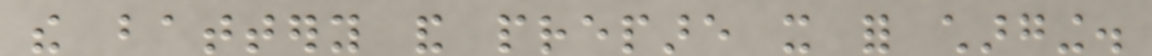the battery and prepare it for charging.
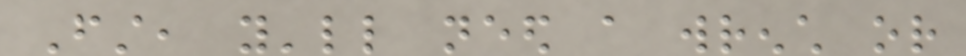First, you'll need a wrench or
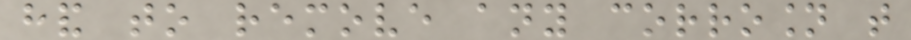hand to remove any corrosion that
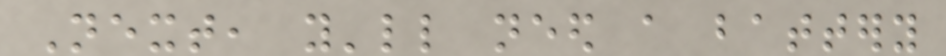Next, you'll need a battery
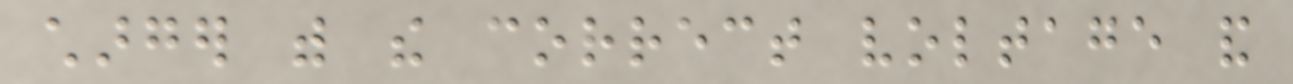charger with the correct voltage and
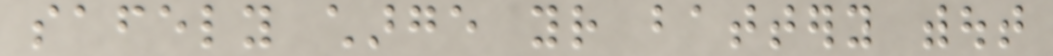safely charge your battery without
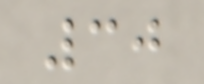30
